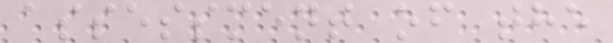assessment of the
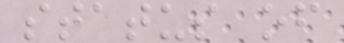status of
